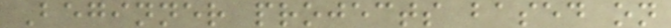Beginner projects based on
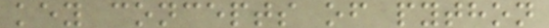key concepts of python
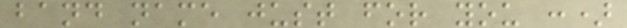band name just for you :)
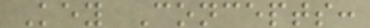Key Concepts:
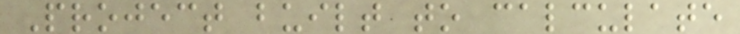Project built to calculate
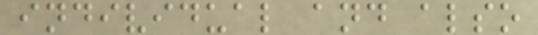individual and also
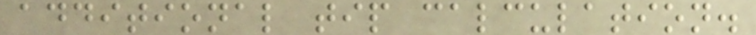additional tip calculation.
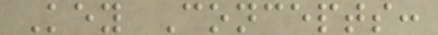Key Concepts:
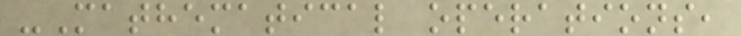-Mathematical operations,
